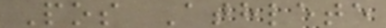Pos Athlete
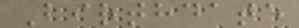Birthdate
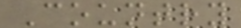Country
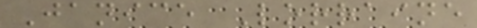Janice Lorraine
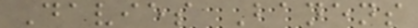Davies Banens
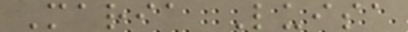Maria Luisa
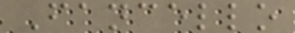Fancello
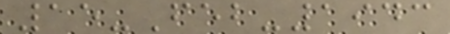15-Feb-1943
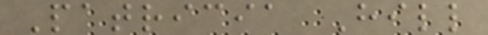Patricia Hill
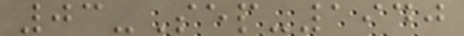03-Sep-1940
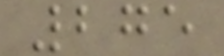275
